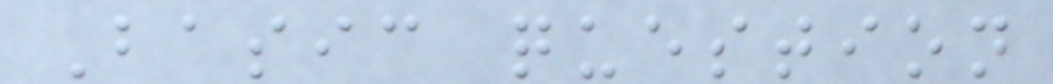Basic question
